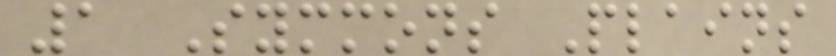1 Symmons Plains
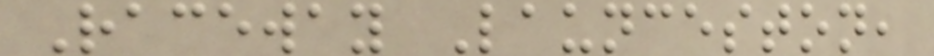Raceway Launceston,
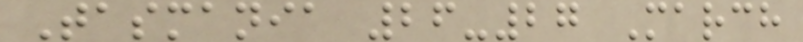Tasmania 26-27 March
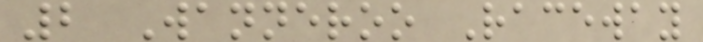2 Wanneroo Raceway
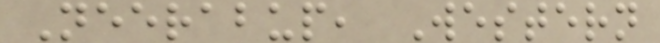Neerabup, Western
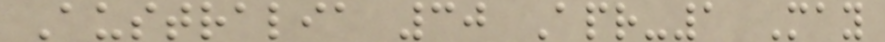Australia 30 Apr-1 May
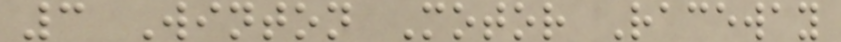3 Winton Motor Raceway
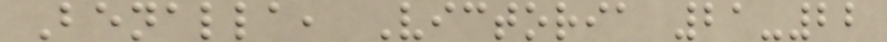Benalla, Victoria 21-22
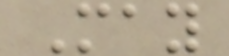May
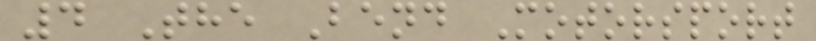4 The Bend Motorsport
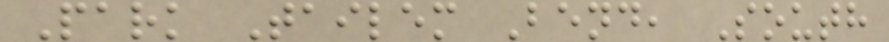Park Tailem Bend, South
